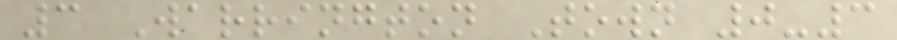3 Warrington Town 0-3
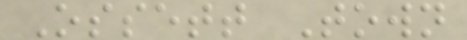Ossett Town
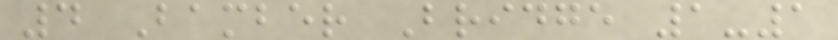4 Bamber Bridge 1-1
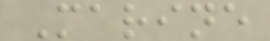Marine
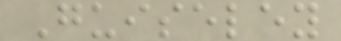Guiseley
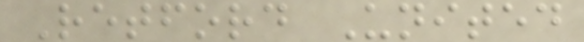Retford United
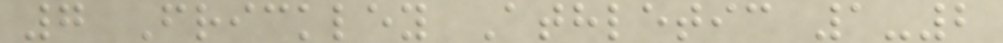7 Frickley Athletic 1-2
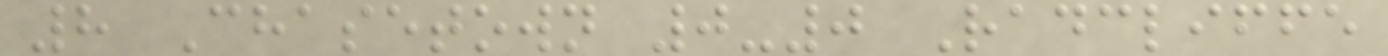8 Chasetown 0-0 Radcliffe
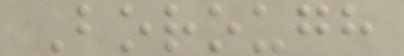Borough
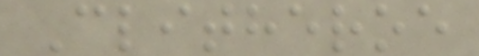Clitheroe
